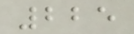225
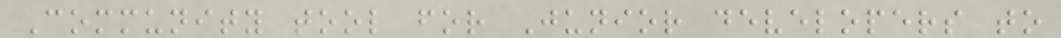Community tool for Junior developers to
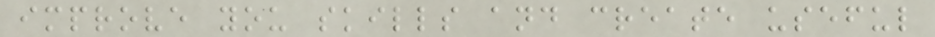improve you skills and create useful
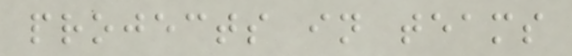projects in teams
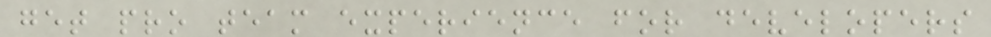get pro team experience for developers
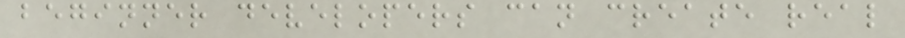beginner developers can create real
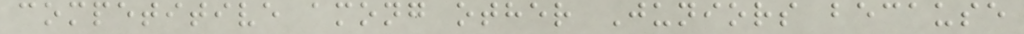competitive among other Juniors because
